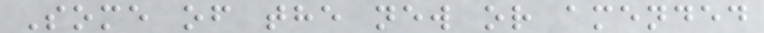Some of the new or amended
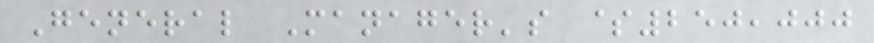General Manager's $250,000
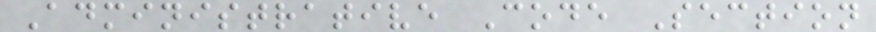Administrative Code Section
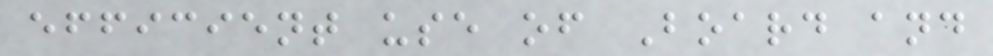efficient use of Board and
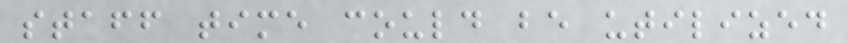staff time could be utilized
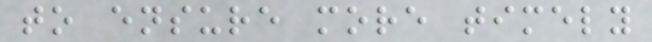to ensure more timely
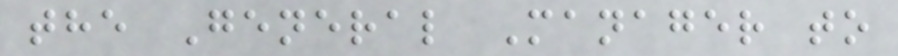the General Manager to
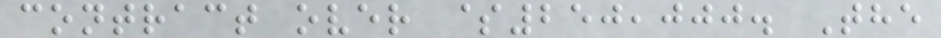contract over $250,000. The
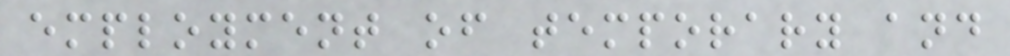employment of temporary and
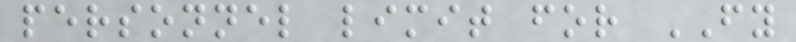personnel limit for FY
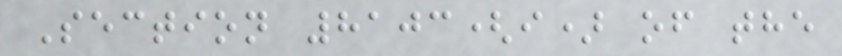Section 8103(i) of the
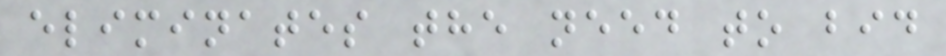eliminates the need to bid
